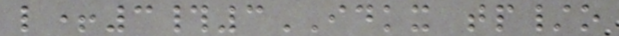l+3#3IDKX tp/o
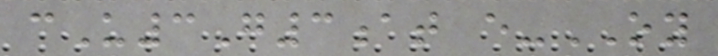cU3G3at e-OY
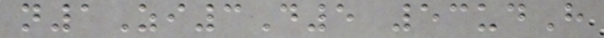n1Zi3D5 53udH
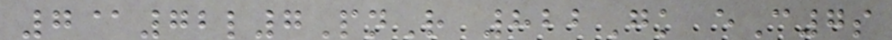7@72l7PnR 822Gk eC7s
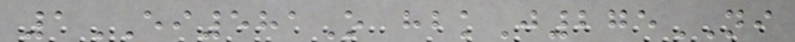1EI581O hbkJ275NI
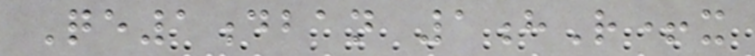Qe1dban 1hR+x
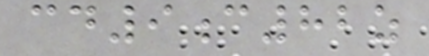cd9c82z
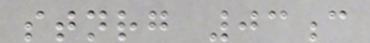stnrg 03c
